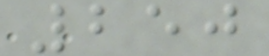250
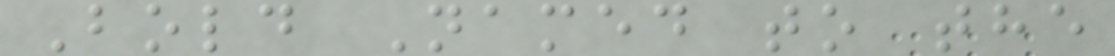Bold Named to the
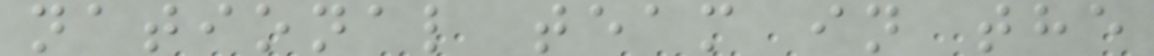national team in the
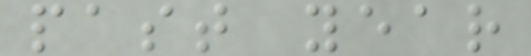past year
